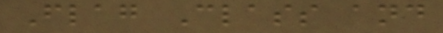Flag Class and
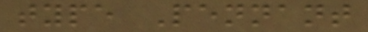type Pennant
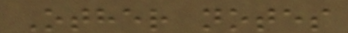Other notes
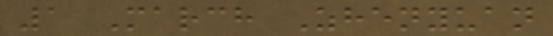1 March Zhenyuan
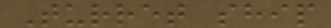Turret ship
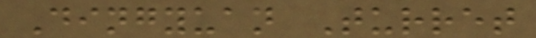Dingyuan Turret
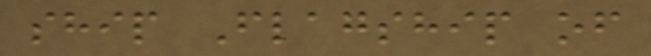ship Flagship of
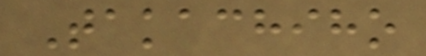Takachiho
